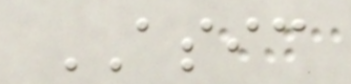ASIC
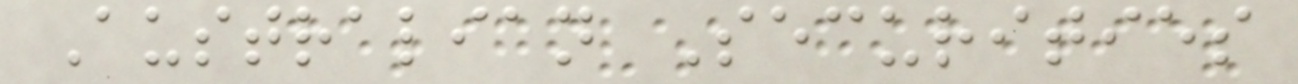Australian Securities
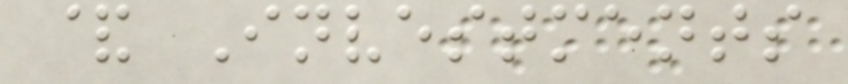& Investments
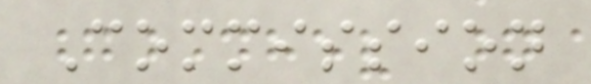Commission
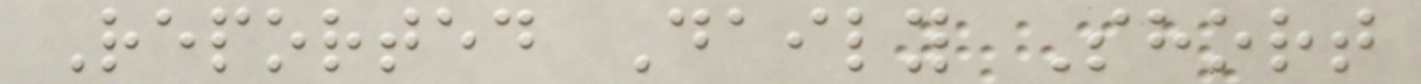Reported Daily Short
